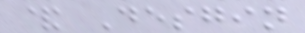& Desgin
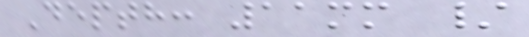Depth: 11mm /
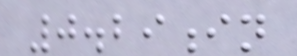0.29in
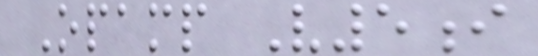Opamp V5i
